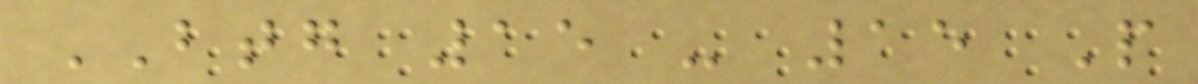BTG 15 - 15 P
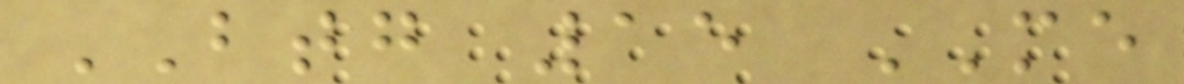BTG 15 ME
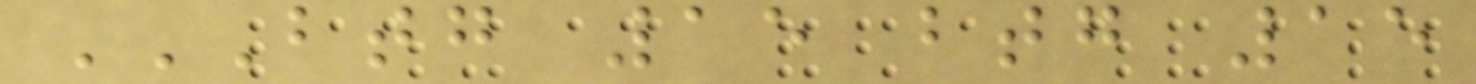BTG 15 BTG 15
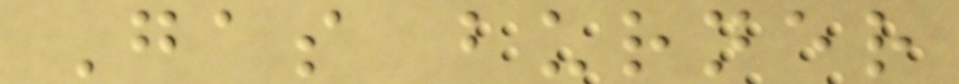Gas burner
